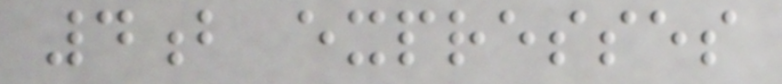4b expresses
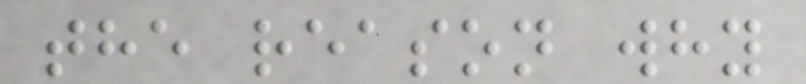the reason why
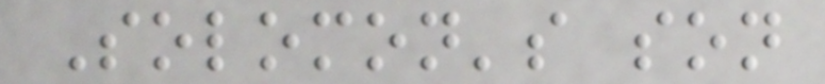Solomon's son
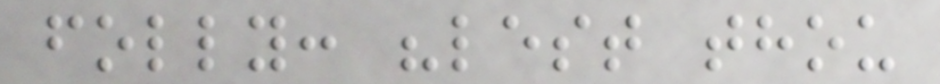folly: "lest thou
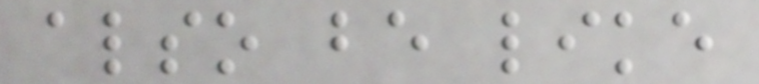also be like
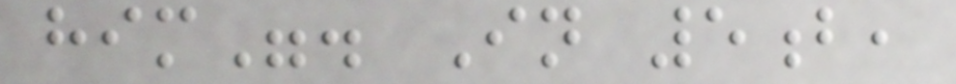him". In 5b,
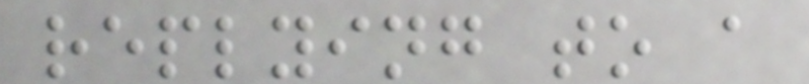replying to a
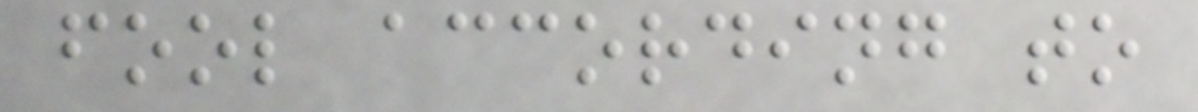fool according to
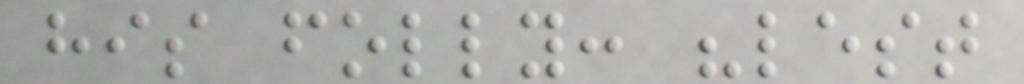his folly: "lest
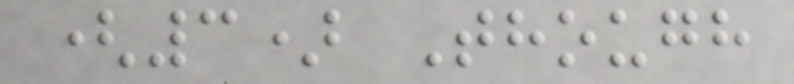(3) Though
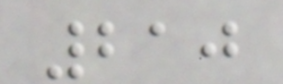210
